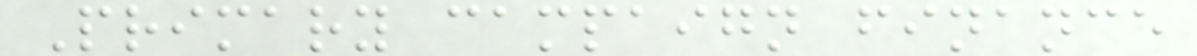Primary campaign finance
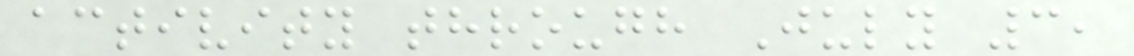activity through July 3,
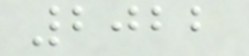2022
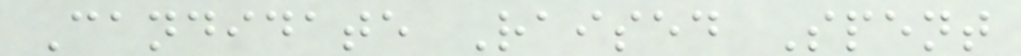Candidate Raised Spent
